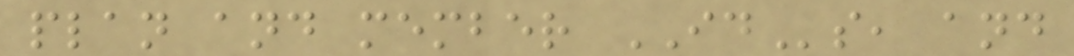plan and member IDs, and
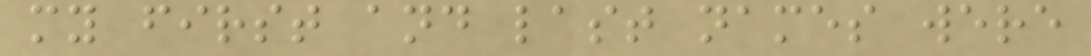my first and last names were
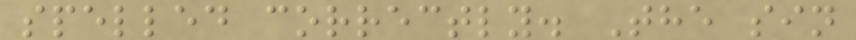spelled correctly. The sin
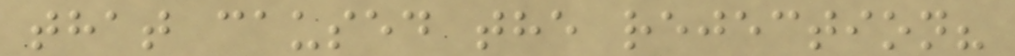that caused the rejection?
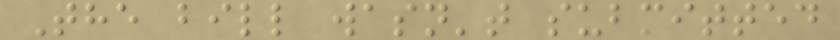The bill wasn't submitted
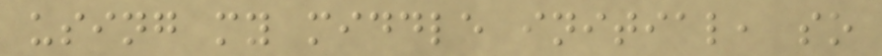using my middle initial, so
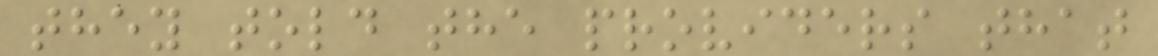they told the providers that
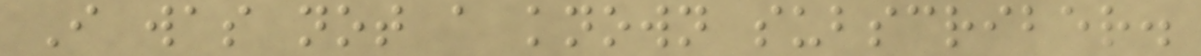I was not a known subscriber.
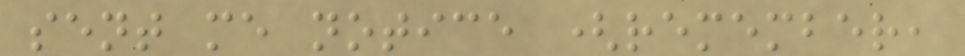sent me notice (remember,
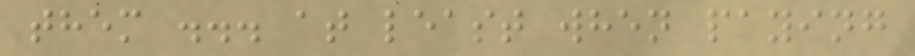them ... at least when paying
